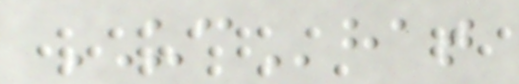UChat
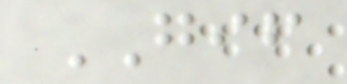GIF
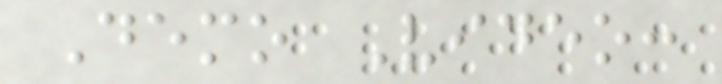Demo Video:
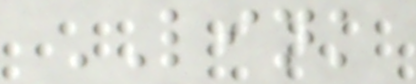LINK
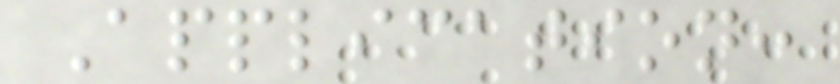Application:
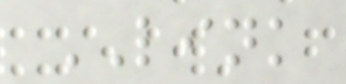LINK
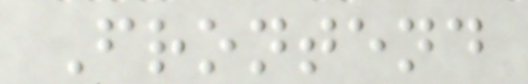Frontend
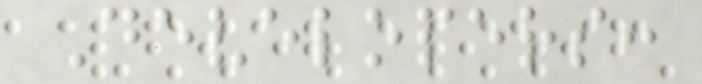Developers:
